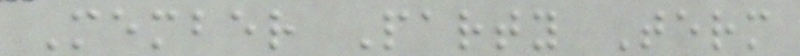Member Party Term
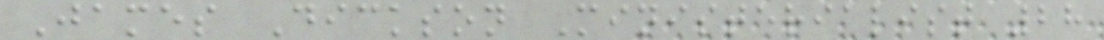James Dickson Ministerialist 28
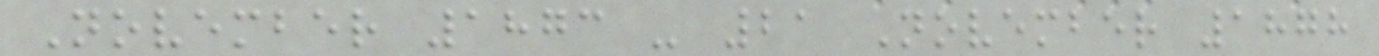November 1873 - 21 November 1878
